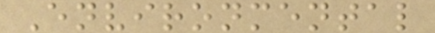Environmental
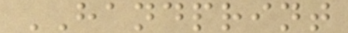HANDPRINT
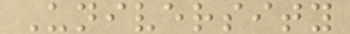University
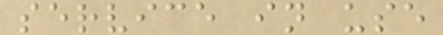service in use
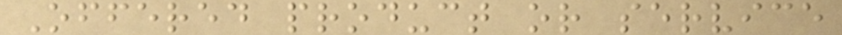Offered product or service
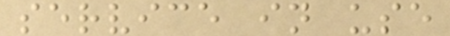service in use
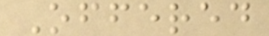Offered
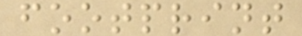footprint
